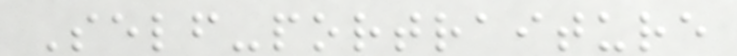Self-portraiture
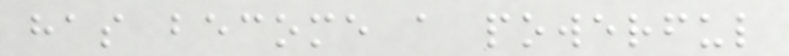has become a powerful
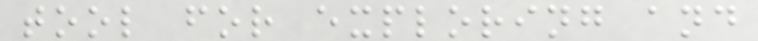tool for exploring and
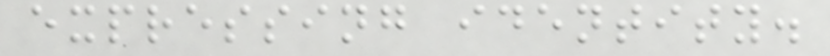expressing identity.
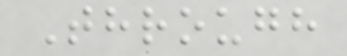Through
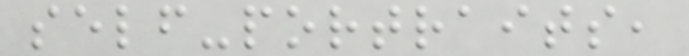self-portraits,
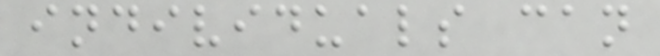individuals can
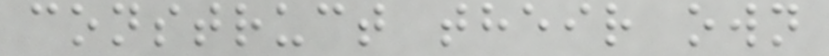construct their own
